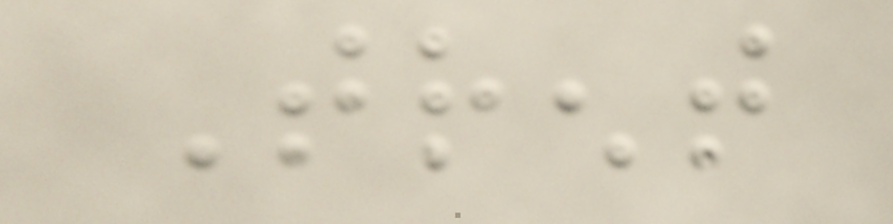Trent
